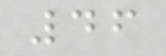46
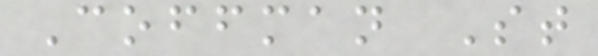Coffman St
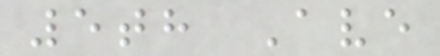5th Ave
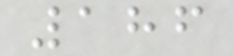186
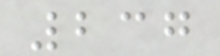237
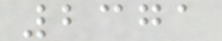2371
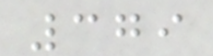379
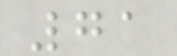71
